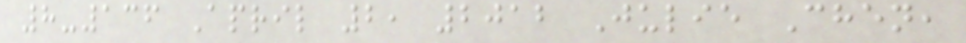8-136 April 2, 2012 Julie Chen,
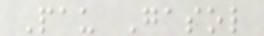Pau Gasol
